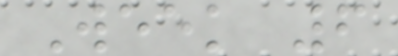Week 6
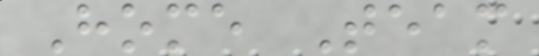Home Team
